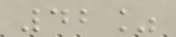42%
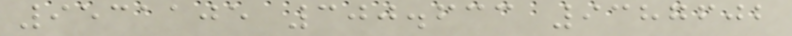9531105 300.633 9387602
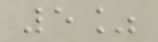5%
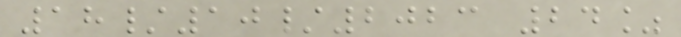18/10/2023 24%
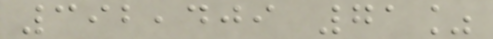392,409 71%
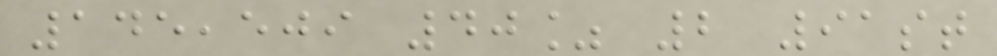145,509 40% 2 91st
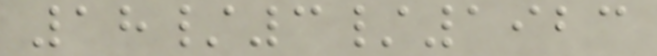18/3/1923
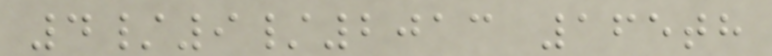4/9/2013 165th
